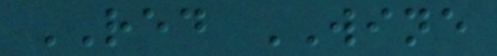RED WINE
